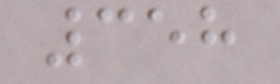358
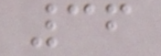36
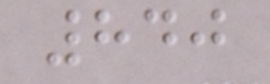840
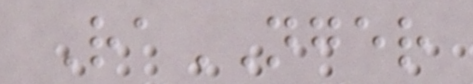RaNGER
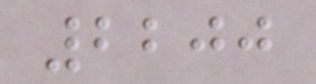2200
